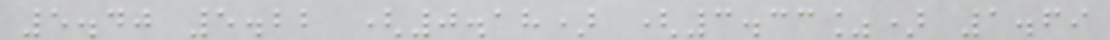5.40 5.22 (0.18) (3.33%) 1.69
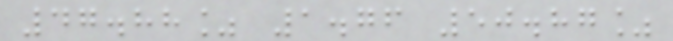47.88% 1.76 50.87%
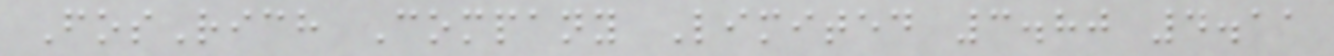FosRich Company Limited 3.80 4.11
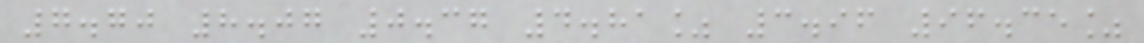7.70 8.07 0.37 4.81% 3.96 96.35%
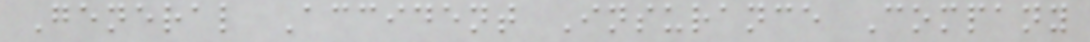General Accident Insurance Company
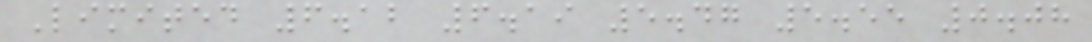Limited 6.12 6.19 5.47 5.55 0.08
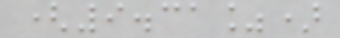(9.31%)
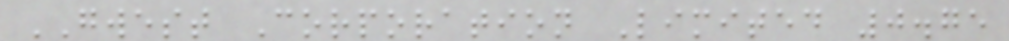GWEST Corporation Limited 0.75
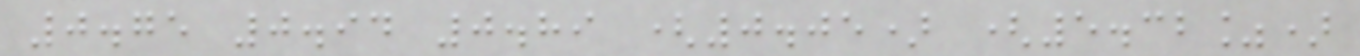0.75 0.94 0.89 (0.05) (5.32%)
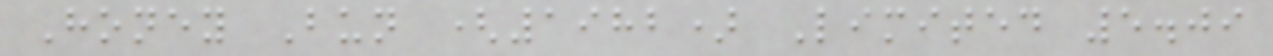Honey Bun (1982) Limited 5.09
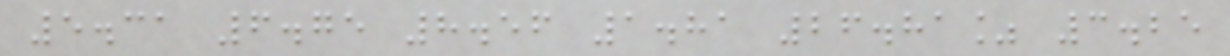5.31 6.75 8.56 1.81 26.81% 3.25
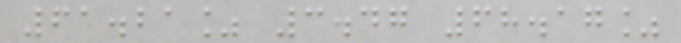61.21% 3.47 68.17%
